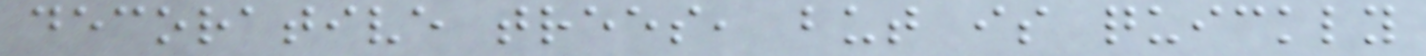decorative trees, but is quickly
